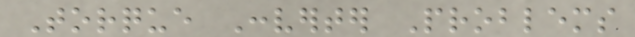Torque Converter Problems
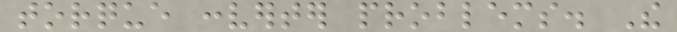torque converter problems. The
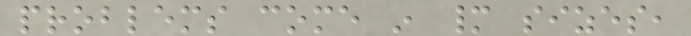problems come in many sizes,
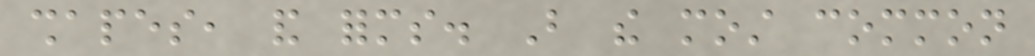shapes, and forms. But the most common
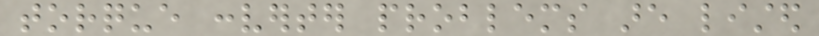torque converter problems are listed
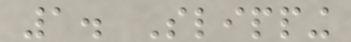1. Slipping
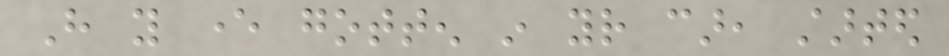Have you ever gotten in your car, started
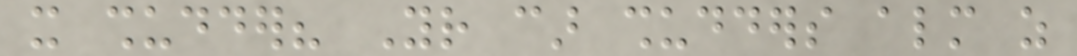it shudder? Your car shudders almost as
